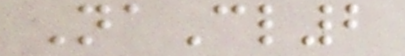NaCl2
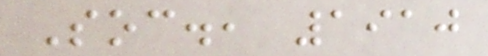Soc., 1910
